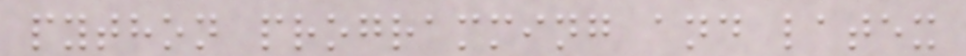python programming and latex
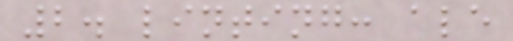2. linting: ale
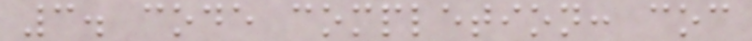3. code completion: coc
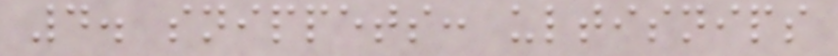4. snippets: ultisnips
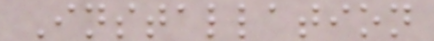Installation
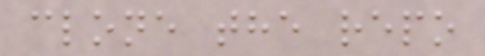clone the repo
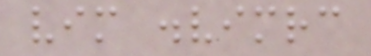vim .vimrc
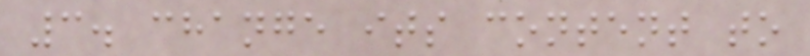3. change its content to
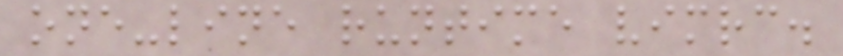one-line runtime vimrc.
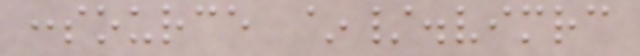:source ~/.vimrc
